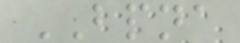BPNA
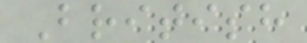British
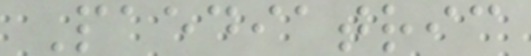Paediatric
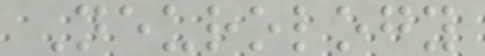Neurology
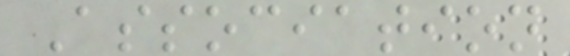Association
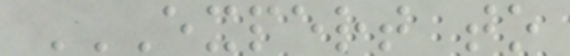EXPERT TO
